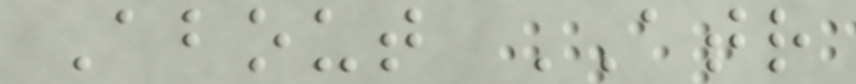About ATR
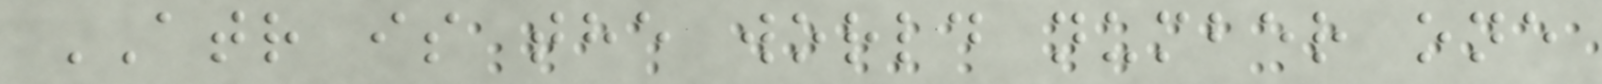ATR is the world number one
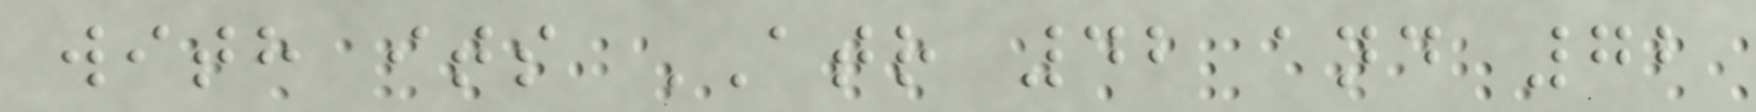with its ATR 42 and 72
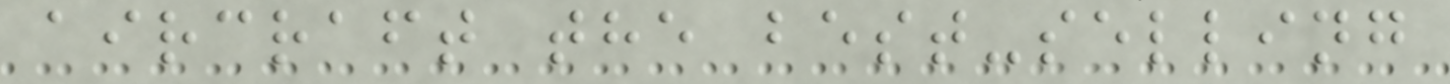aircraft the best-selling
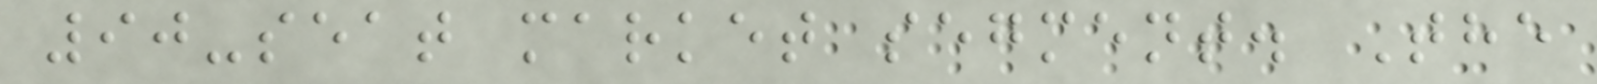90-seat market segment. The
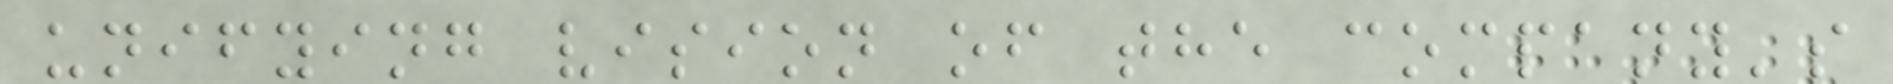unifying vision of the company's
